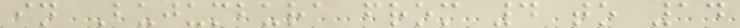in Bujumbura from 4 to 14
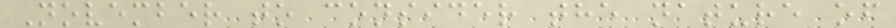November to consider the nature of
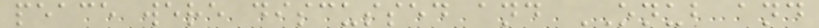peace were discussed and ONUB and
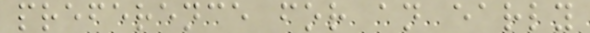preference for an early
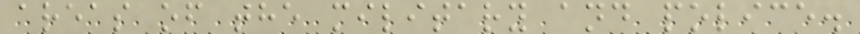areas of the military and police.
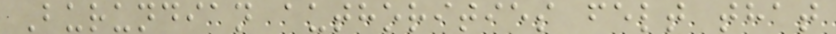Burundian authorities felt that
